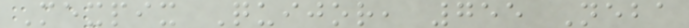Mexpix Quijor, 755 Neba
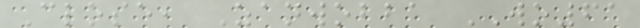Close, Zanwobba WO61
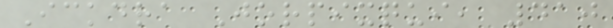Ickdra Jorpixqui, 410
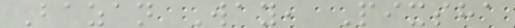Bazan Way, Pixsha
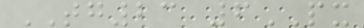TG23 6PX
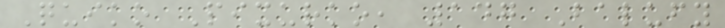Quiko Pixurko, 147 Balufy
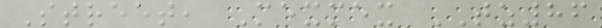Street, Mexmex TZ86
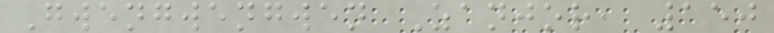Gwengwengwen Zanjor, 150
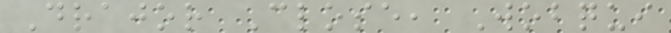Drajor Close, Wobqui
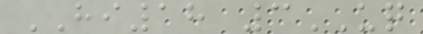HI18 3UQ
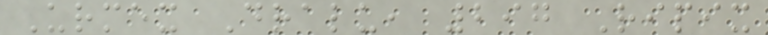Urmex Dralu, 297 Ripix
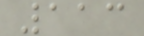113
